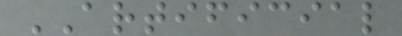ARTIFICIAL
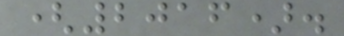(2016).
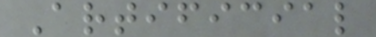Artificial
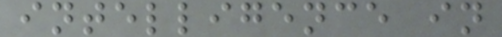intelligence in
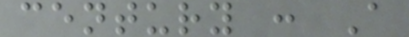century : A
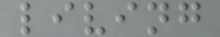living
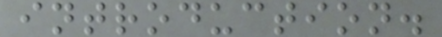introduction.
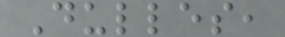Dulles,
